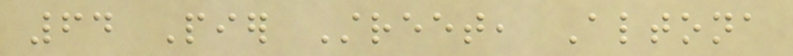64 Pier Street, Altona
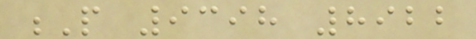P 9398 8922
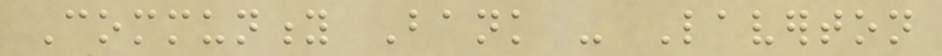Community Bank - Laverton
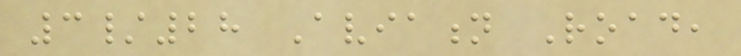3/28 Aviation Road,
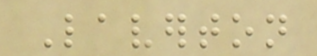Laverton
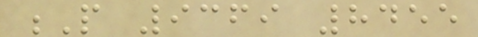P 9369 8455
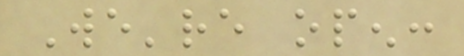We're open:
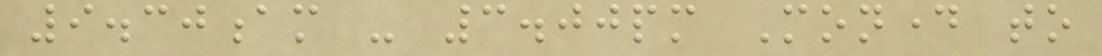9.30am - 3.00pm Monday to
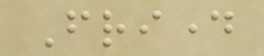Friday
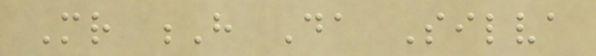Mr H Da Silva
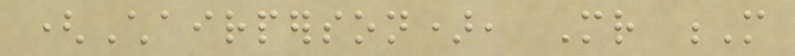(Chairperson), Mr M
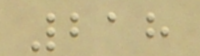218
